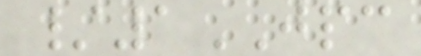/1JPC
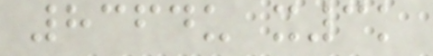8364u x3k
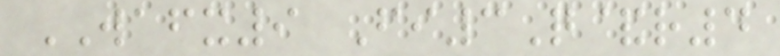WAFX9 Fi3Q&r4
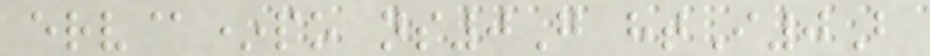erv@*po ns0G htI0B
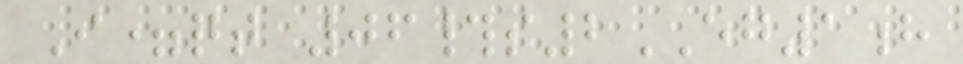I=qt 06#s2EG1h
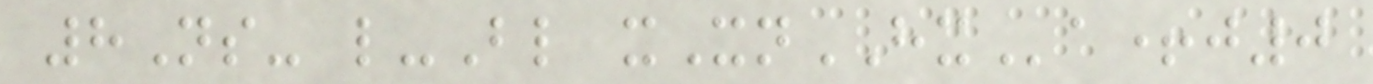8Ns- l-Bl xXnHXa+j0
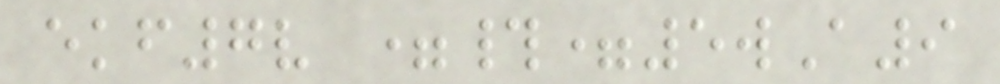ekf7v =#=5wA9
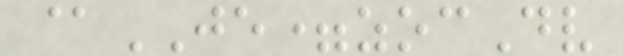@JE=zocDv
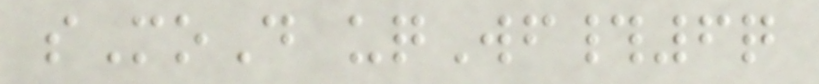sMoD uqWf#6q
